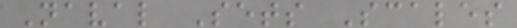Naval Sets Scales
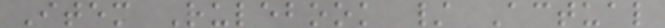Item Rulebook / Actual
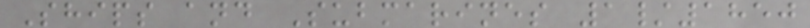Ships and Submarines 1/1850
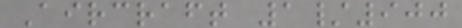Aircraft 1/900
